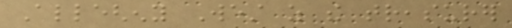Allegheny West as the treasurer
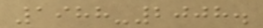1988-2008.
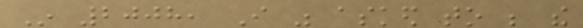In 2008, I was asked to be the
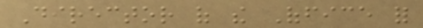Director of the Office for
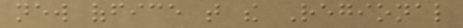new office that the Regional
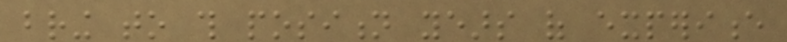bring to this position years of experience
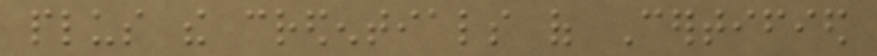plus the credentials of Certified
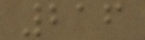216
